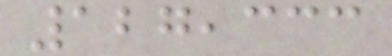127,333
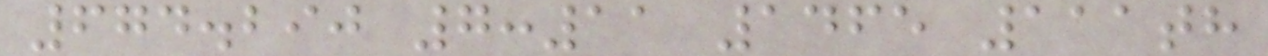674.290 7:11 1465 111th
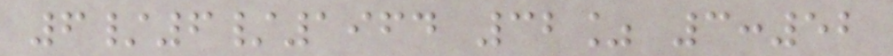6/6/1964 32% 3:52
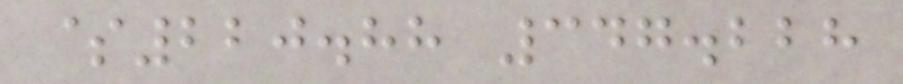$220.88 347.228
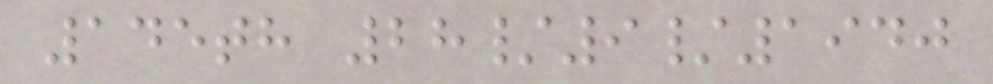145th 28/9/1940
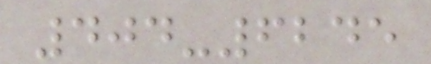404-6245
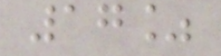17%
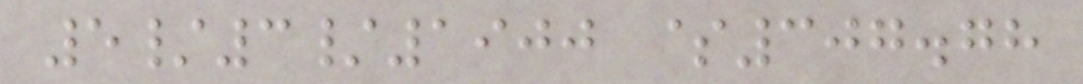5/3/1900 $307.78
